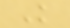Knowledge
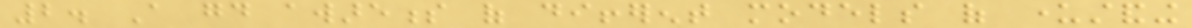2. A good awareness of different models of understanding
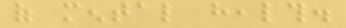of mental health.
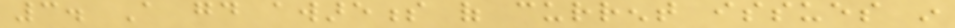3. A good awareness of current issues in
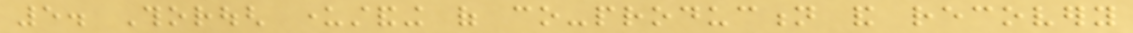5. Thorough understanding of co-production and recovery
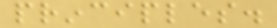principles.
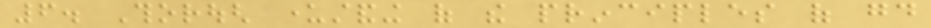6. Thorough understanding of the principles of good
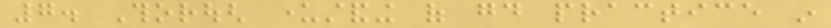7. Thorough understanding of good practice in
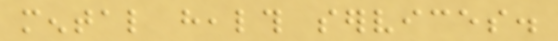mental health services.
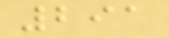291
